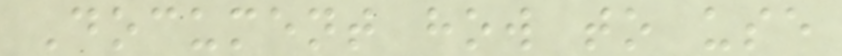Document how to use
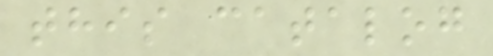this catalog
